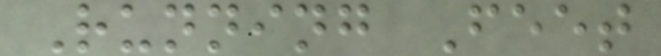Running Feet
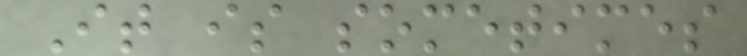It is sometimes
